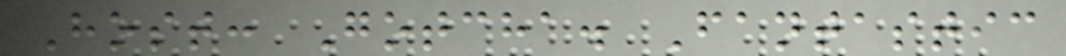Host: Gotcha. Fantastic
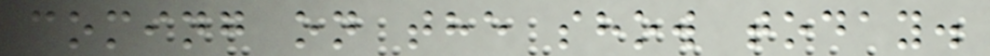coming on the show today.
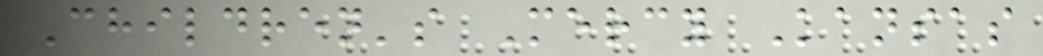Children's Mercy Kansas
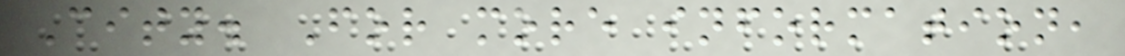City. For more information,
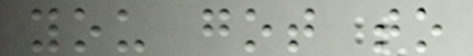you got to
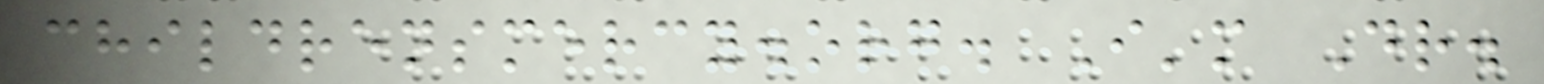childrensmercy.org. I'm Dr.
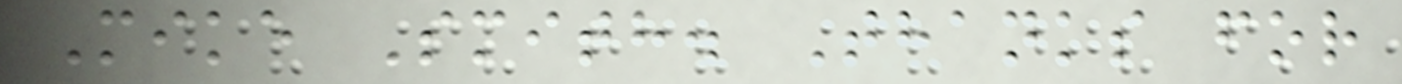Mike Smith. Thanks for
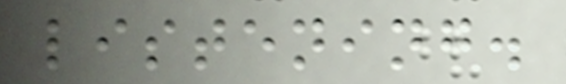listening.
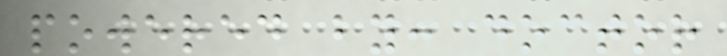powered by: doctor
